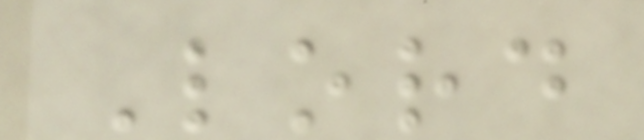Lord
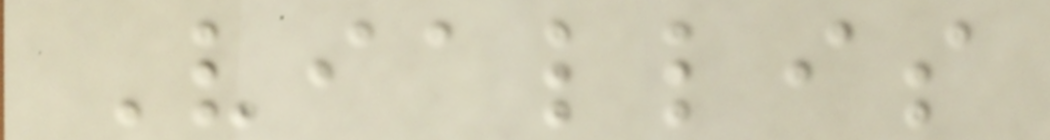Viallis
